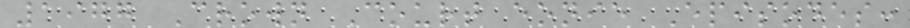1977 Crown Court eonie Episodes:
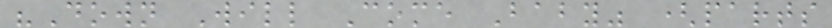"Down Will Come Baby" (parts
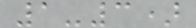1-3)
